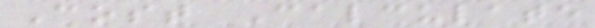Cost Calculate
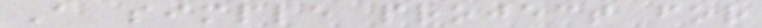A simple project for
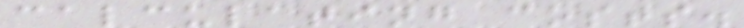calculating costs.
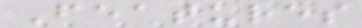Features
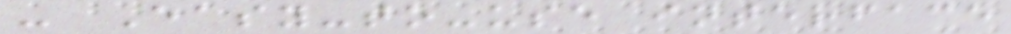- Easy-to-use interface
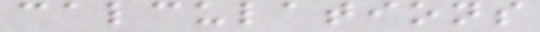calculations
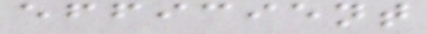efficient
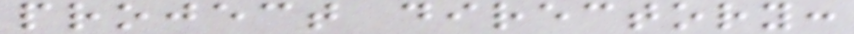project directory:
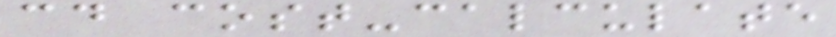cd cost-calculate
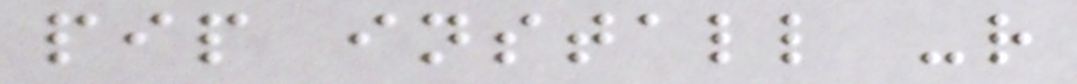pip install -r
